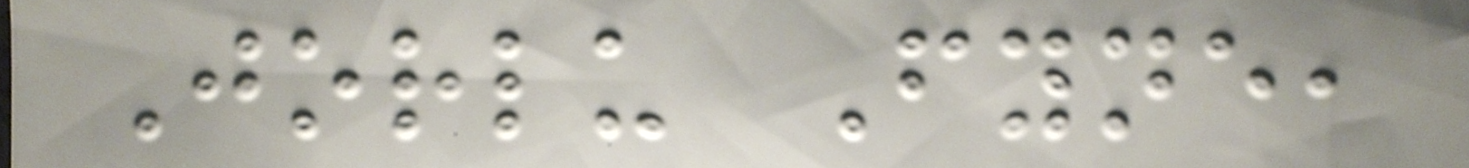Jorlu Fyne,
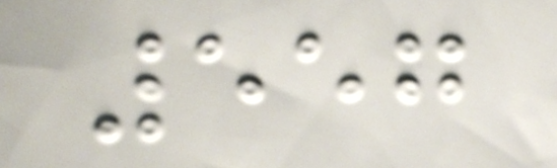557
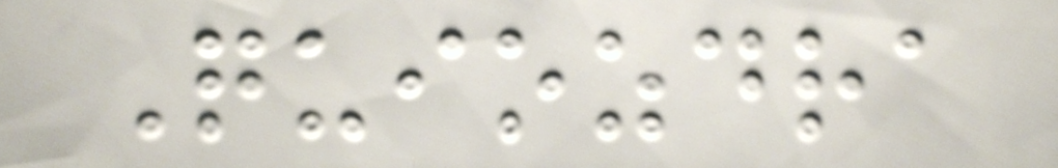Quiozdra
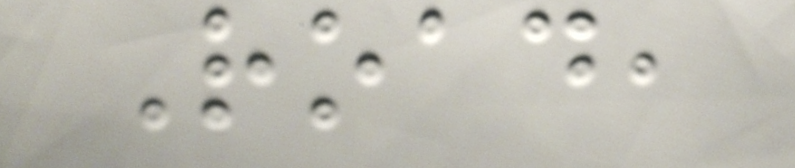Road,
